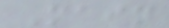Main
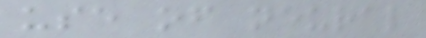use of neural
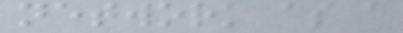network as a
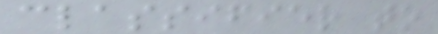classifier to
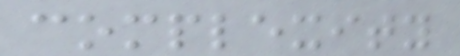complexity
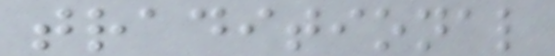traditional
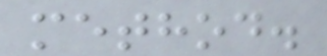method.
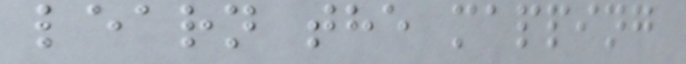learn the mapping
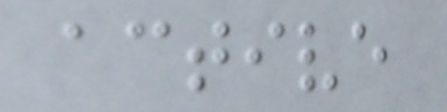active
